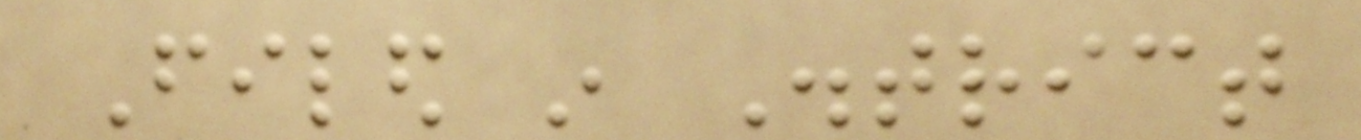Filed in District
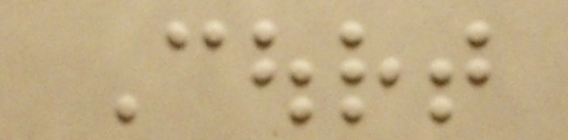Court
